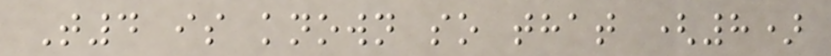T4 is known so that (8)
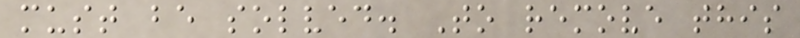must be solved. To remove this
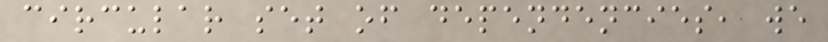circular set of dependencies, we
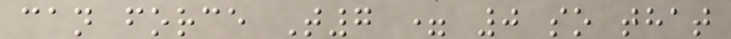can force T7 = 0 so that
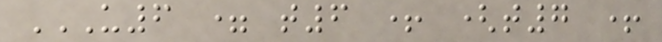U6 = T6 + (T7 +
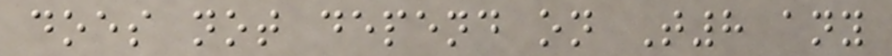does not depend on T8 any
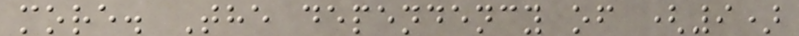more. The dependency of (9)
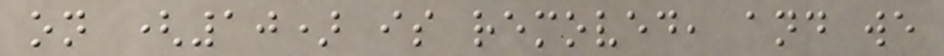on (10) is removed, and we
